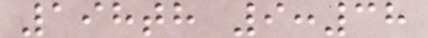198th 9:38
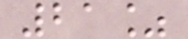21%
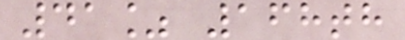41% 168th
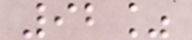92%
